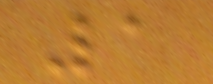1
